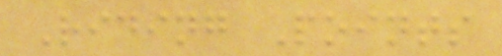Riding Points
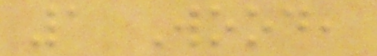1 Wood,
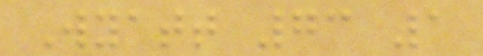Wyatt 73 1
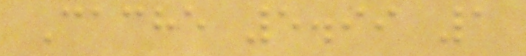Cache 5.99 1
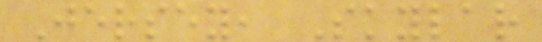Jersey, Skylar
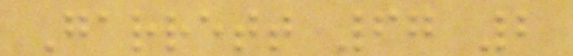Garrett 67 2
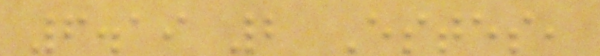6.19 2 Estes,
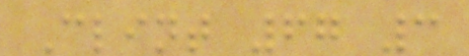Clint 67 3
